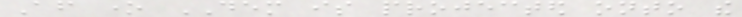After one DEM is projected onto the
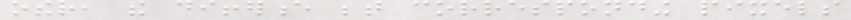other, the difference between corresponding pixels
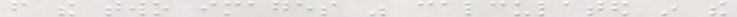from the two images was calculated in the
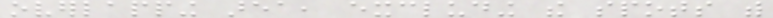overlapping area, excluding the spots with
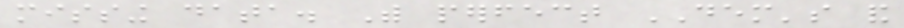missing data. With perfect DEM's and
